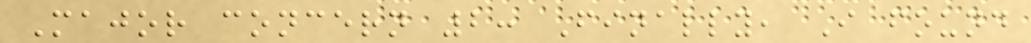Major concern 2: Finally, I found
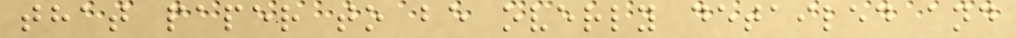that paper to be overly detailed and
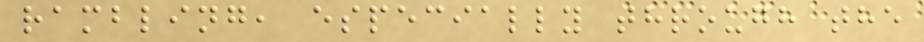rambling, especially through the
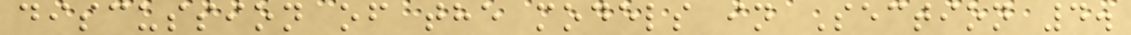discussion of the models in Section 4.
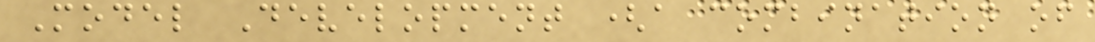Model Development (a combination of
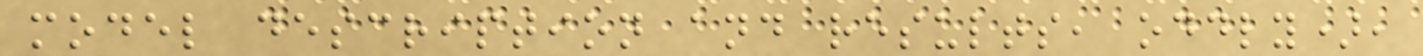model description and results, oddly),
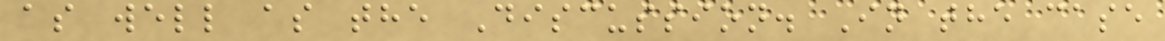as well as the Discussion. In the case
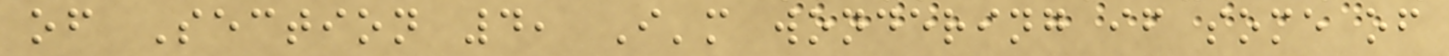of Section 4, I'm wondering if some of
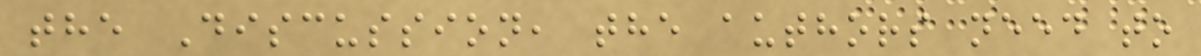the Discussion, the authors need to
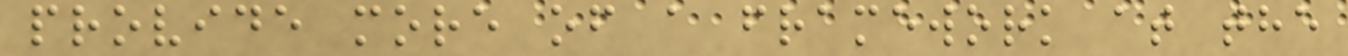provide more of a framework at the
